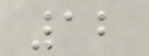12
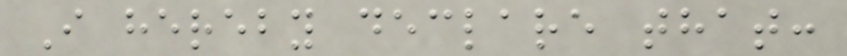I hereby declare that:
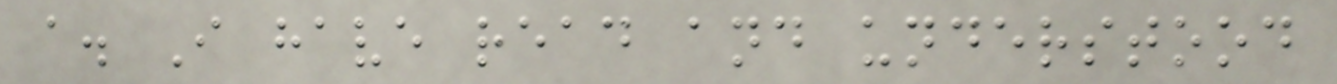a. I have read and understood
